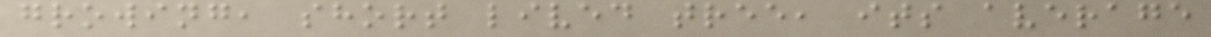growing, short lived tree, its average
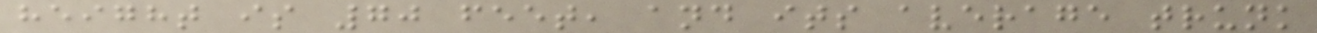height is 70 feet, and its average trunk
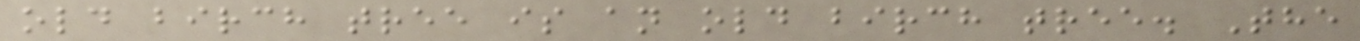old birch tree is an old birch tree. The
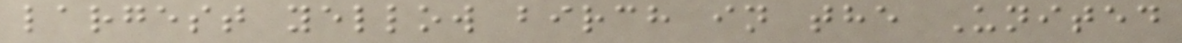largest yellow birch in the United
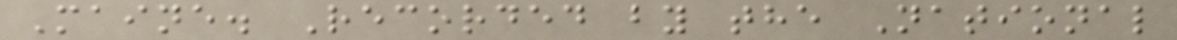Maine. Recorded by the National
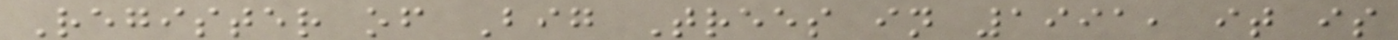Register of Big Trees in 1991, it is
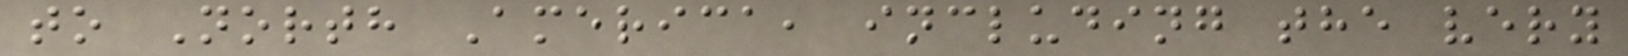to North America, including the very
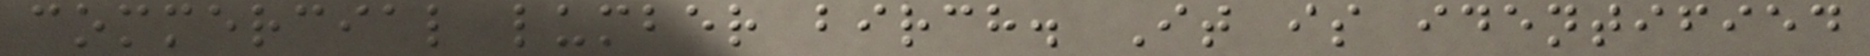commercial lumber birch. It is identified
